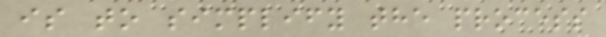is to simplify the process
